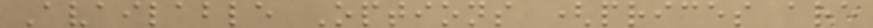Available Options (prices are
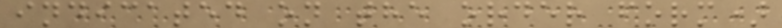indicated on the order form)
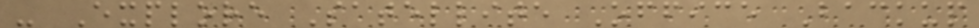- Explore Satellite Office Backup
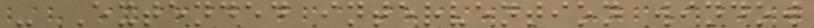- Extended intervention window
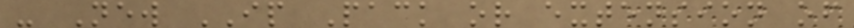- New IP Pack or extension of
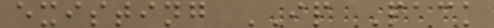existing IP Pack
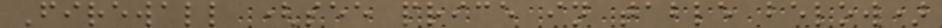Firewall (see price in table below)
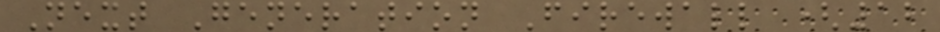Next Generation Firewall (12
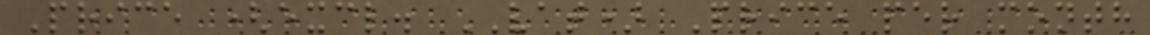Price (excl. VAT) Price per month
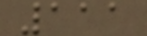111
